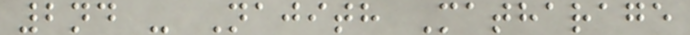2nd - Najith Matharage
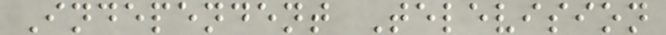Independent Television
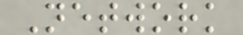Network
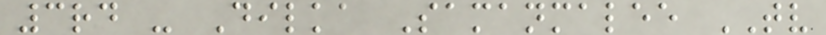3rd - Dilka Samanmalee TV
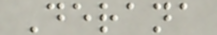Derana
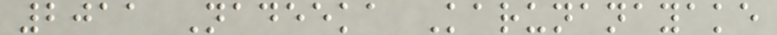2011 Nadeeka Karunanayake
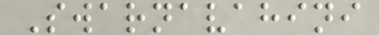Swarnavahini
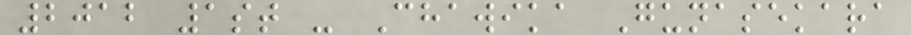2012 1st - Chawika Gunasekara
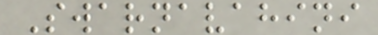Swarnavahini
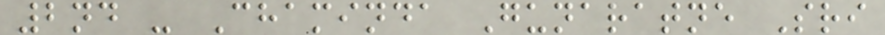2nd - Chaminda Gunaratne Sri
